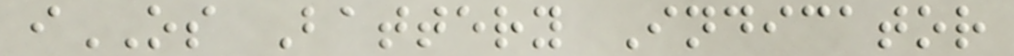iOS Battery Indicator
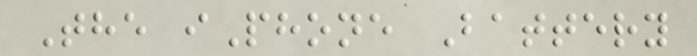The iPhone Battery
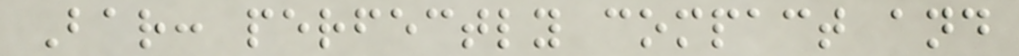Bar: perfectly compact and
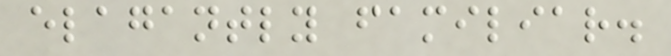elagantly familiar.
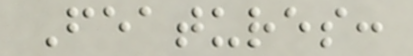Features:
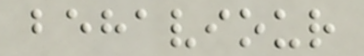behaviour
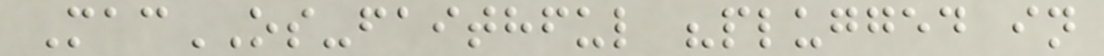MacOS-faithful "plugged in
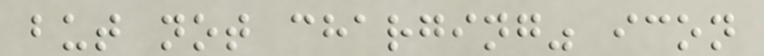but not charging" icon
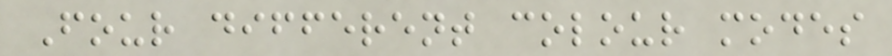Four different colour modes
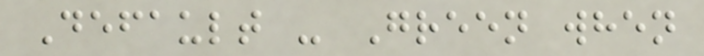Default - Green when
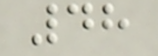48
